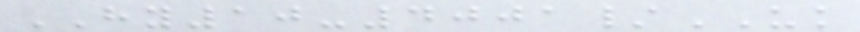HY10-4001/UK
